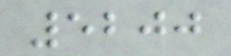5200
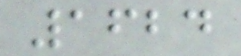1624
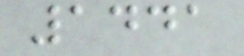1441
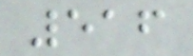516
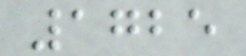1725
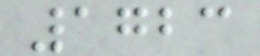1723
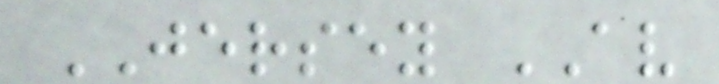JERSEY AV
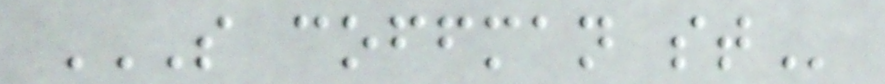S COFFMAN ST
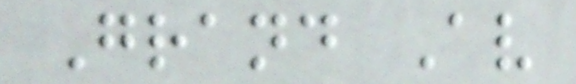Grand Av
